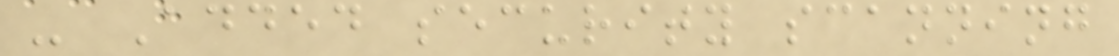- Added security scanning
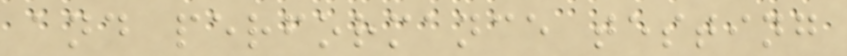and performance testing
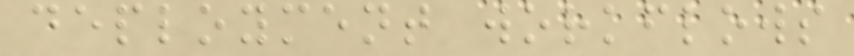deployment workflows
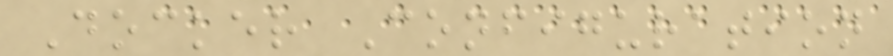Docker Configuration
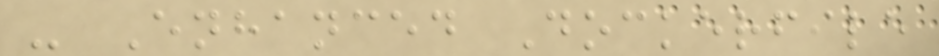- Enhanced Dockerfile
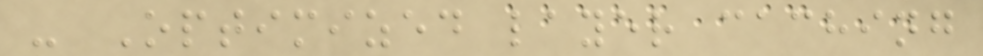- Optimized layer caching
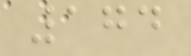174
